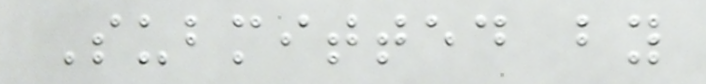Submitted by
